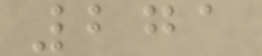271
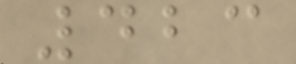423
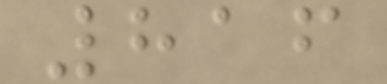816
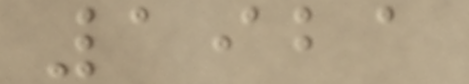1921
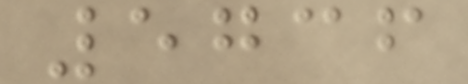5736
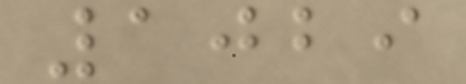1029
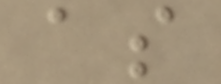as
